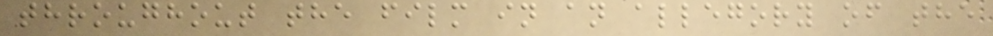throughout the film in an allegory of the
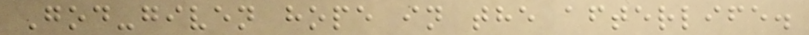God-given hope in the afterlife.
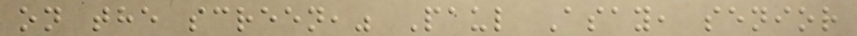on the screen," Paul Asay, senior
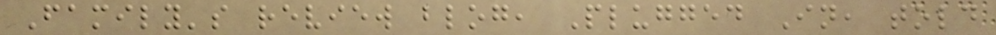Family's review blog, Plugged In, told
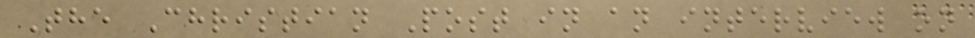The Christian Post in an interview on
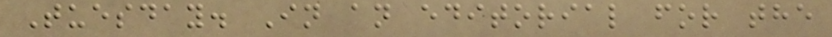Tuesday. In an editorial for the
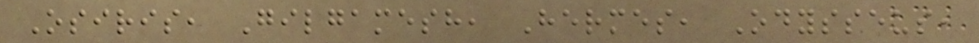Osiris, Gilgamesh, Hermes, Odysseus,
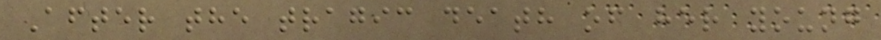After the tragic death of her young
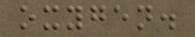oxygen.
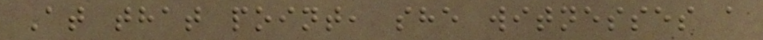At that point, she witnesses a
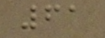61
